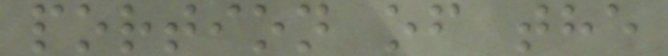portion of the
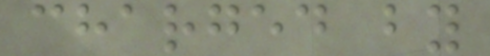charged by
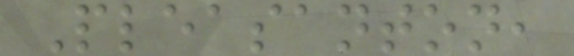Pleasanton,
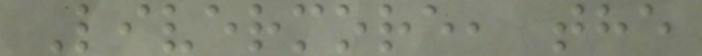Livermore, the
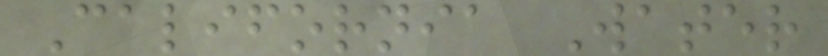California Water
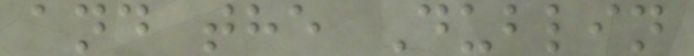and the Dublin
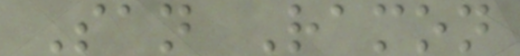San Ramon
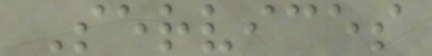Services
